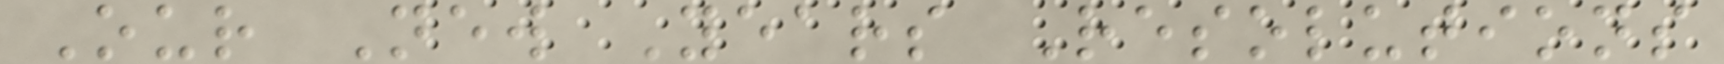Our New Years Resolutions
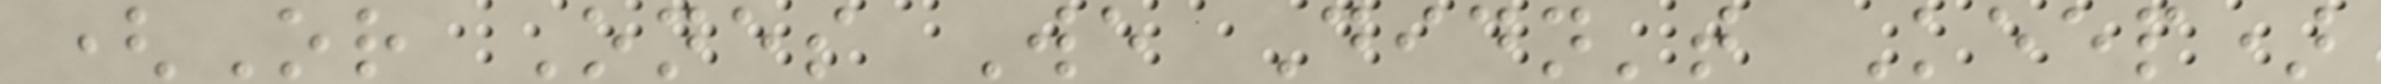(Or Ones We Didn't Keep)
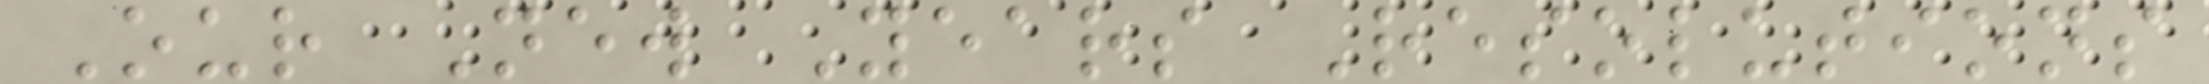Our New Years Resolutions
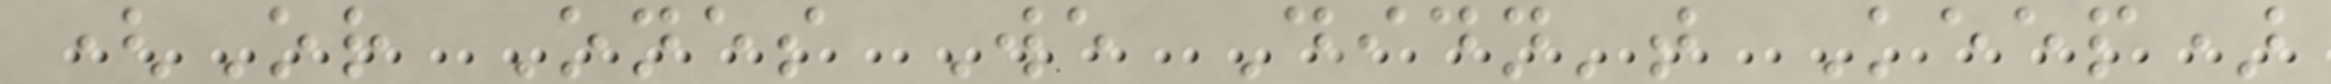(Or Ones We Didn't Keep)
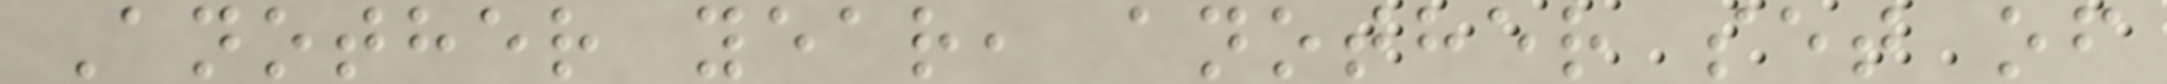Another year, another set of
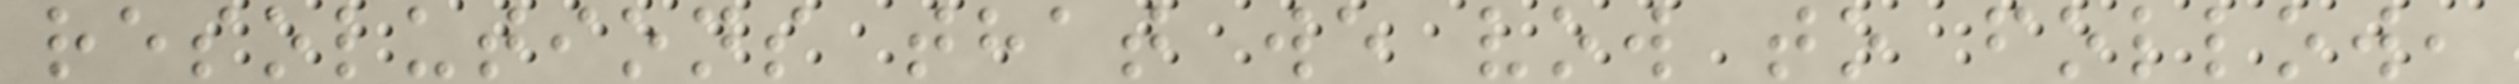resolutions that we vow to follow,
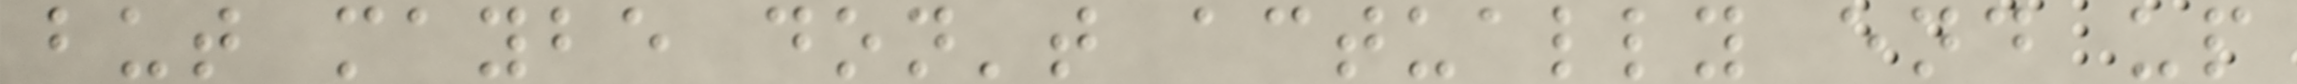but maybe don't actually end up
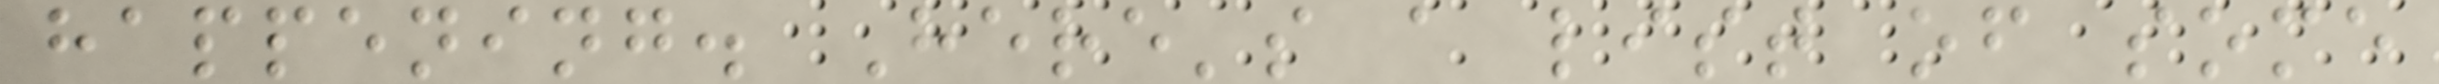happening. Here's a list of some
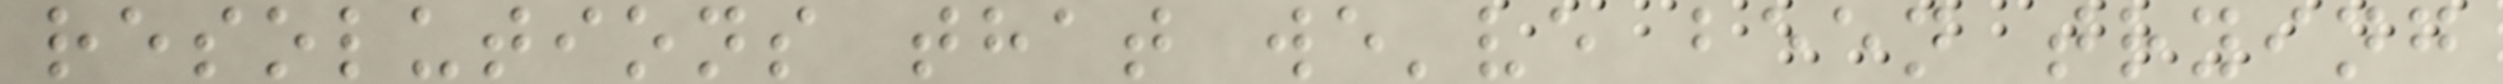resolutions that we've been trying
